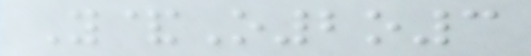Y&O2o3
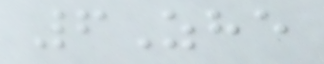6Zhe
